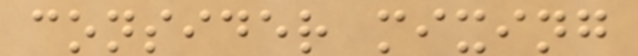consider mixing
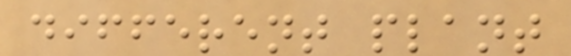different plant
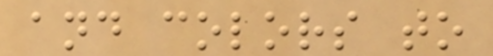and colors to
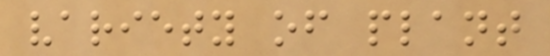variety of plant
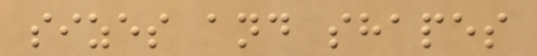sizes and shapes
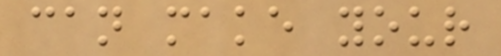can make your
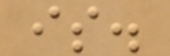is.
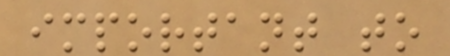important to
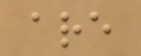are
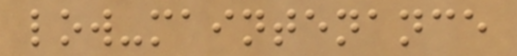low-maintenance
